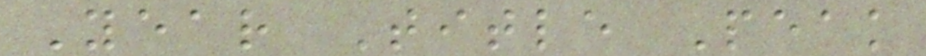Year Title Peak
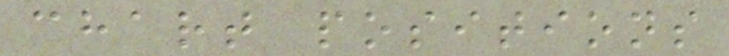chart positions
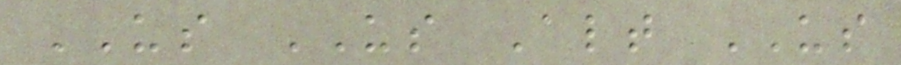US US Alt US
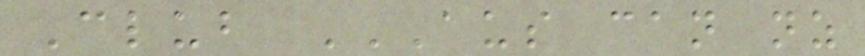Club AUS CAN NZ
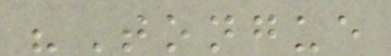"Tongue
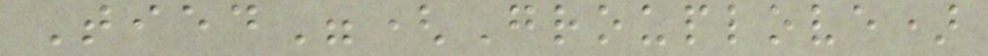Tied"(Grouplove)
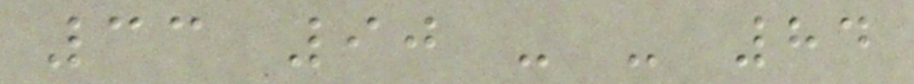33 90 - - 84
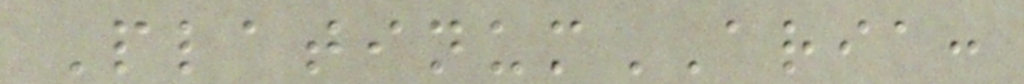PlatinumARIA:
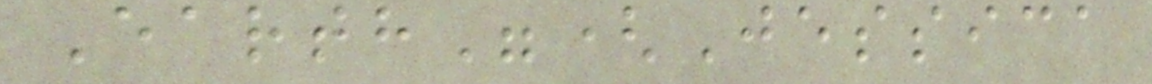Earth"(Jessica
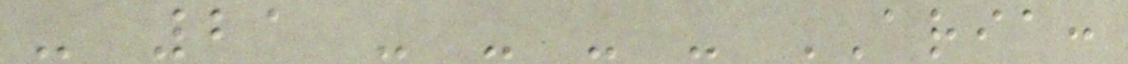- 21 - - - - ARIA:
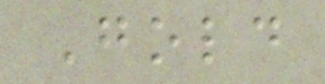Gold
